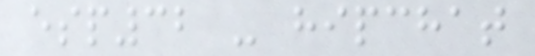esp32 - hipchat
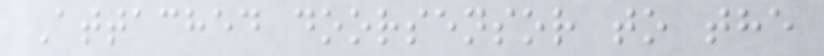Attached doorsensor to the
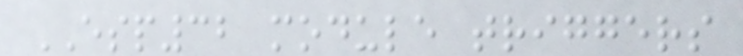ESP32 module triggers
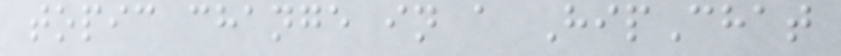topic change in a HipChat
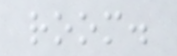room.
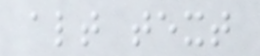alt text
